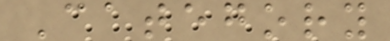Category
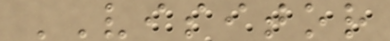VISITOR
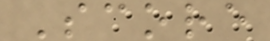Score
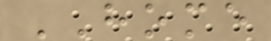HOME
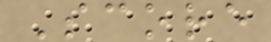Score
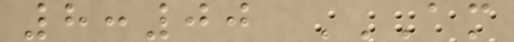8:00 AM
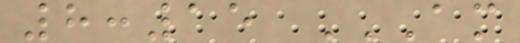8:15 AM
